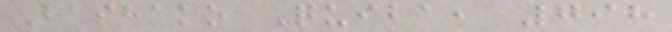Bashako Quiba, 798
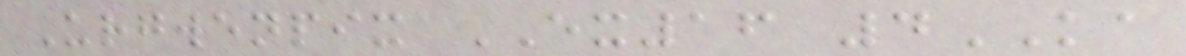Urgwenpix EX16 4KA
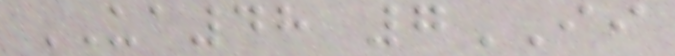UA48 7II
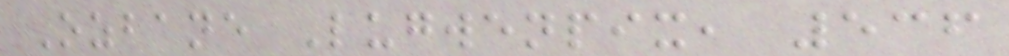Ozbane Lugwenpix, 536
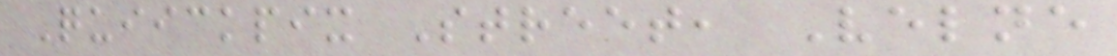Quiickpix Street, Velne
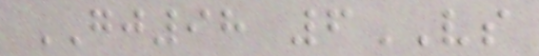GJ98 6VS
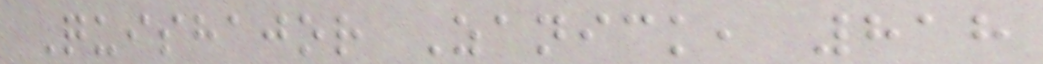Quishajor Zanick, 818
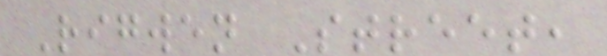Rigwen Street,
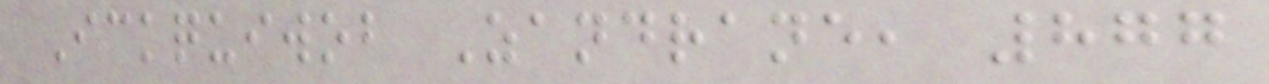Ickquiwob Zandrane, 877
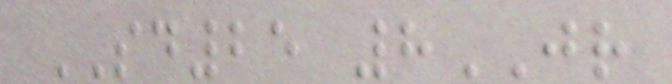SD25 8JR
